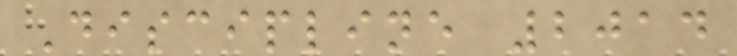Discipline 2014
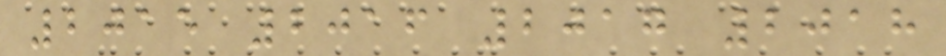2015 2016 2017 2018
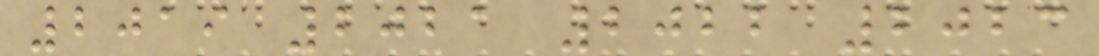2019 2021 2022 2023
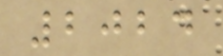2024
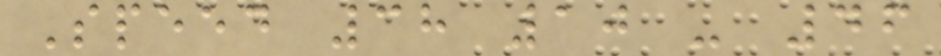Speed 38 10 - 46
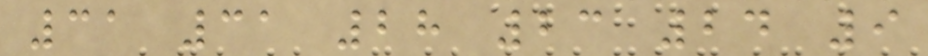31 31 28 23 24 9
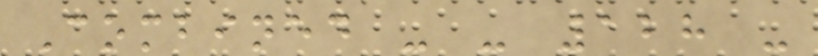Combined - - 128 -
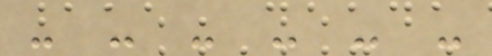- - - - - -
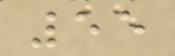55
